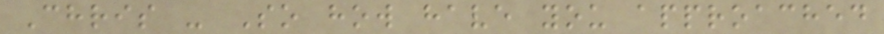Chris - So how have you approached
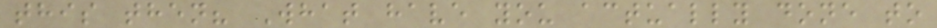this then? What have you actually done to
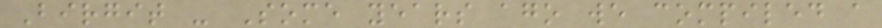Birgit - Some years ago we compiled a
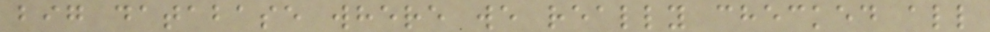big database where we really checked all
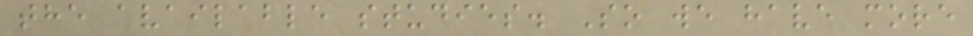the available studies. So we have more
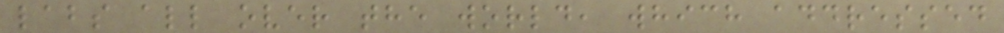labs all over the world, which addressed
